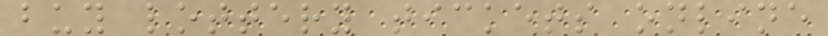buy lottery tickets online
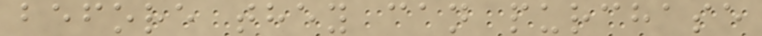before they can purchase
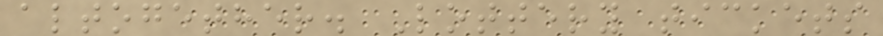altogether. Lottery tickets
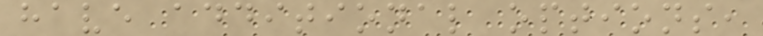have additional options,
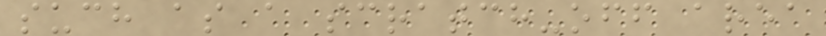such as a scratch-off area
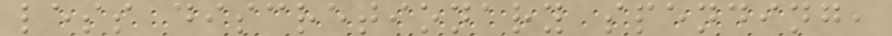less discretionary spending,
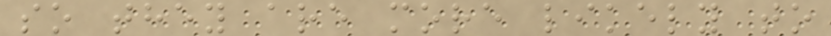so they are more likely to
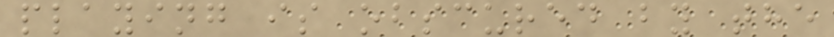playing is obscured by the
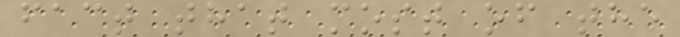fact that most of the
